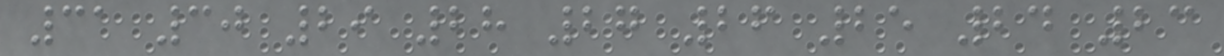31 30 29 28 27 26 25 24 23
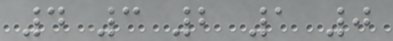4 3 2 1 0
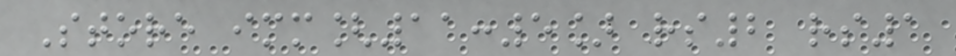Store imm[11:5] rs2 rs1
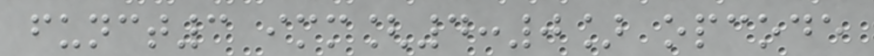funct3 imm[4:0] opcode
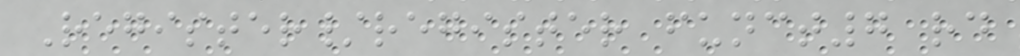Register/register funct7 rd
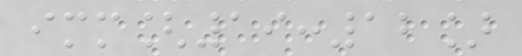imm[19:12]
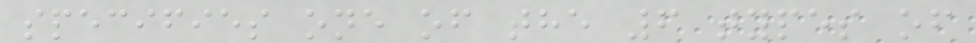specifies one of the 6 types of
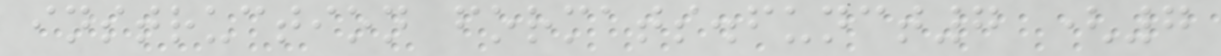instruction formats.funct7 (7
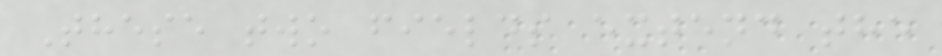These two fields extend the
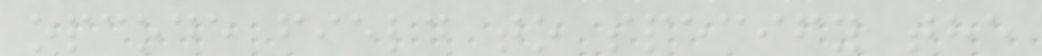opcode field to specify the
